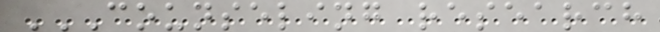COUNSELING RESEARCH
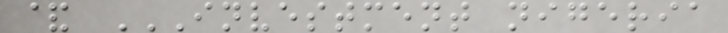& INVESTMENT NIGERIA
